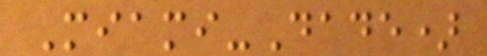Miami-Dade)
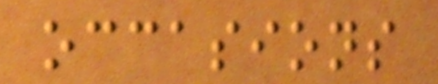occasions
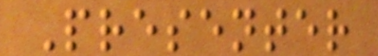Presenter
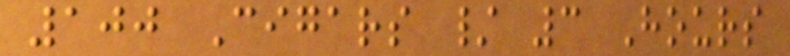100 Cigars / 3 Hours
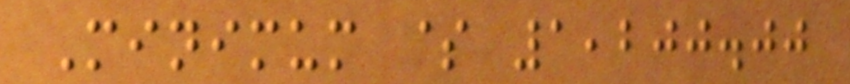Minimum $ 1,200.00
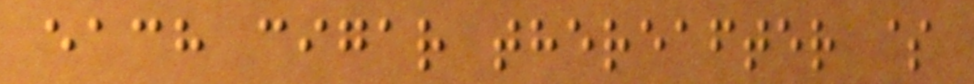each cigar thereafter $
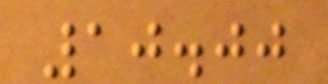10.00
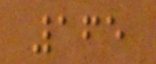165
